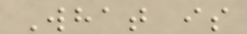What is
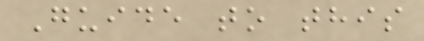Guide to this
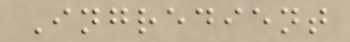Ingredient
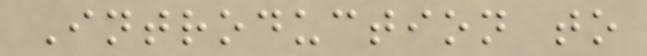Introduction to
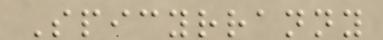Spicyrranny
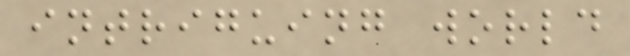intriguing world
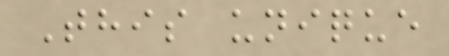This unique
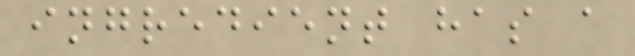ingredient has a
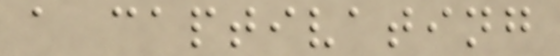a captivating
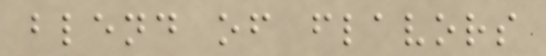blend of flavors
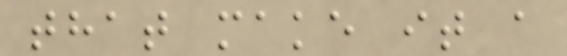that make it a
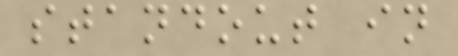standout in
